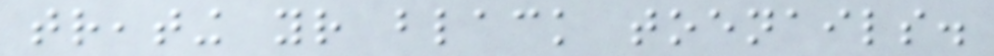treating your black toenails.
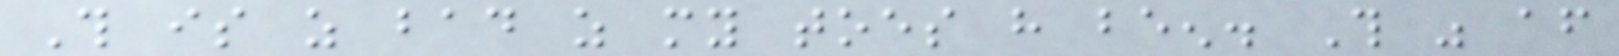This is as bad as my toes have been. This was after
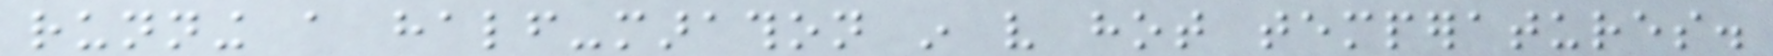running a half-marathon in very hot temperatures.
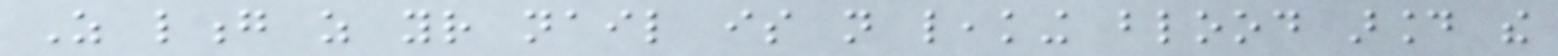As long as your nail is not leaking blood around the
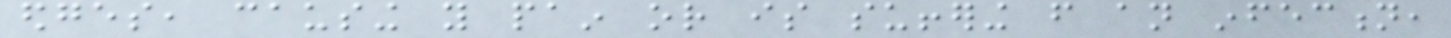edges, causing you pain or is suffering from an infection,
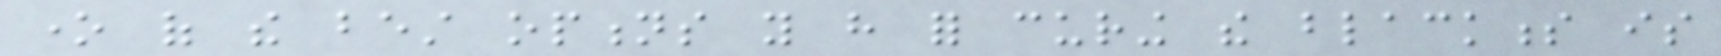one of the best options you have for curing the blackness is
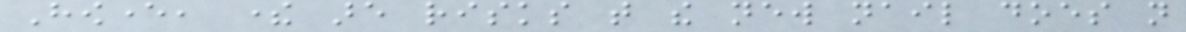However, there are risks that the new nail does not
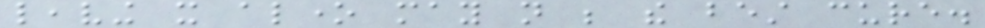leaving it alone may not be the best cure.
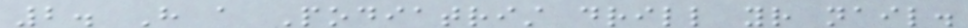2. Have a Podiatrist drill your nail.
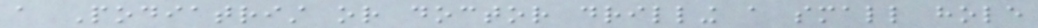a Podiatrist or doctor drilling a small hole
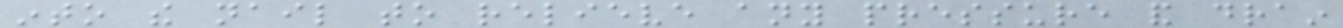into the nail to relieve any pressure and drain
